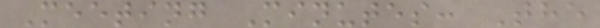Meeting Minutes: The
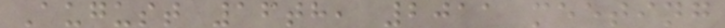August 16th, 2011 meeting
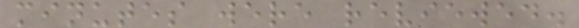minutes were reviewed.
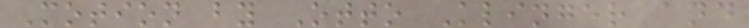Motion by Otto Klinger and
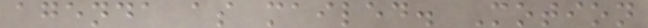agenda as mailed. Motion
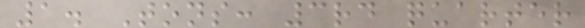1. Tons: 3rd quarter
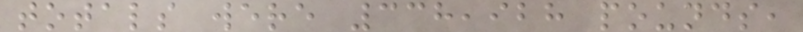totals were 338,928 pounds,
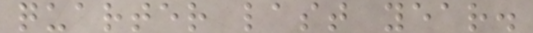quarter last year.
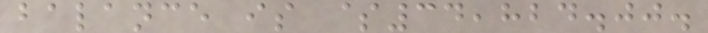balance is $34,824.00.
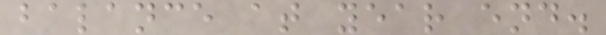balance at year end.
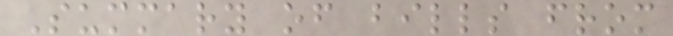Summary of bills from
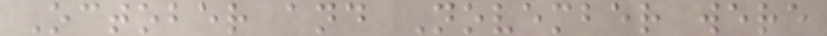October and November were
